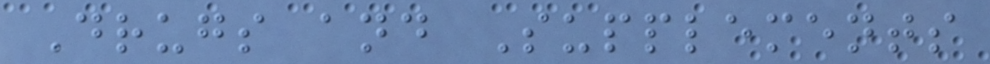Drugs and Supplements
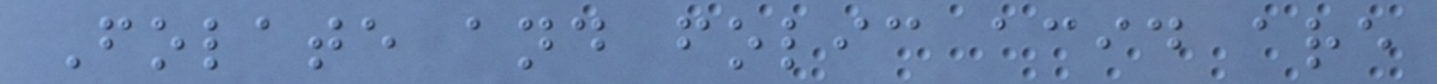Folate and folic acid are
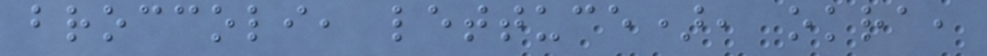broccoli, lettuce), okra,
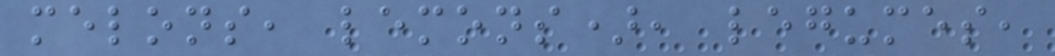melons, lemons), legumes,
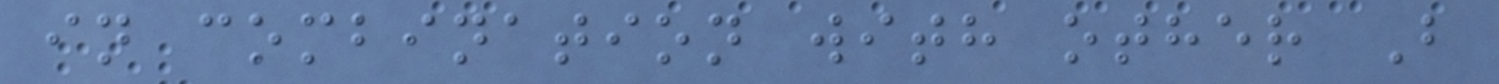in combination with other B
